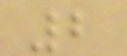2
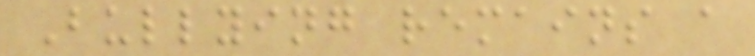Bullying remains a
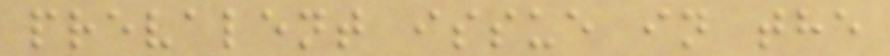prevalent issue in the
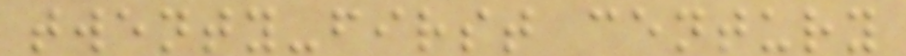twenty-first century
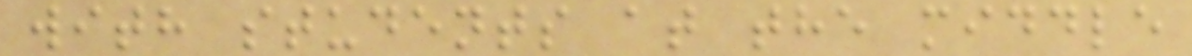with students at the middle
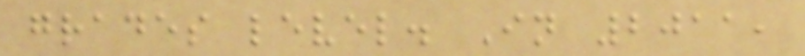grades level. In 2011,
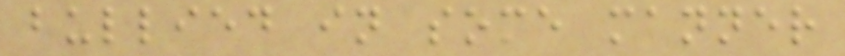bullied in some manner
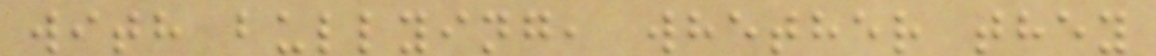with bullying, whether they
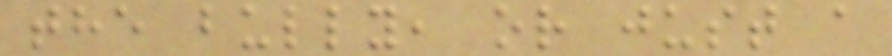the bully, or just a
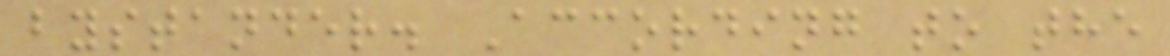bystander. According to the
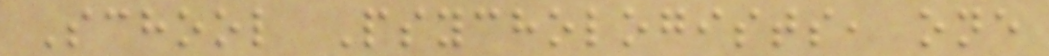School Psychologists, one
